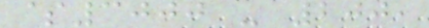$3000 - 200,
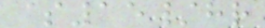$15/hr
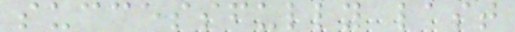successfully last
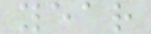year
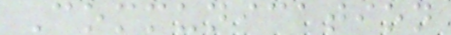Communication
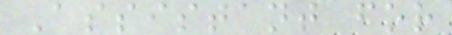Assistant for
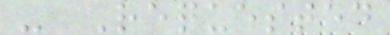- Requested
